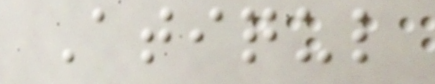Atiqul
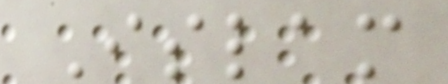Islam
